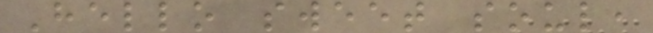Hello sweet soul,
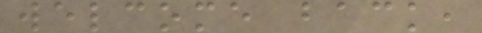welcome back,
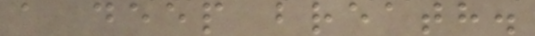a deep breath.
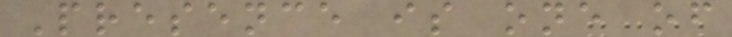Presence is one of
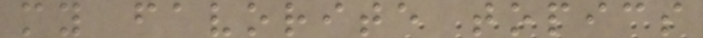my favorite topics
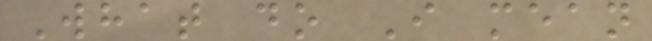What do I mean
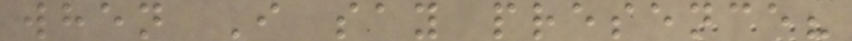when I say presence?
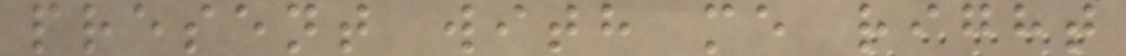present with me right
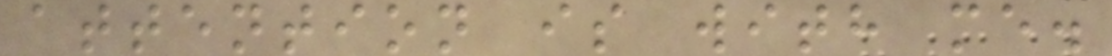attention is with me.
